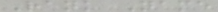Rank Name
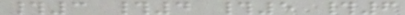#3 #4 #5 #6
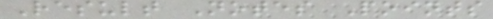Result Notes Points
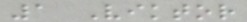1 Viktor
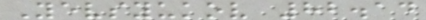Yevsyukov 82.14
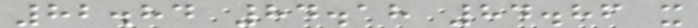82.84 84.18 84.86 x
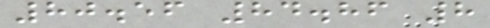80.56 84.86 8
